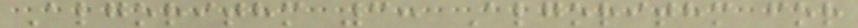Algorithm 3: Algorithm for
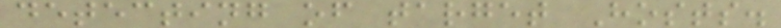detecting of target Hosts.
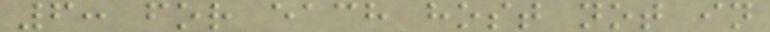6: for each host not in
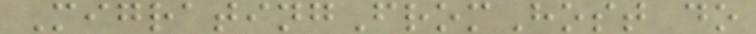MigratingFromHost do
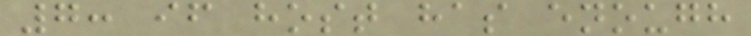7: if host has enough
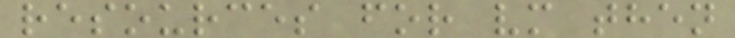resources for vm then
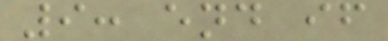9: end if
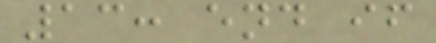13: end if
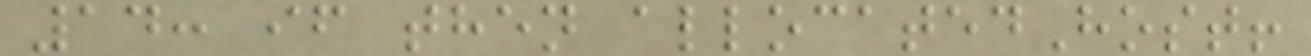14: if then allocatedHost!
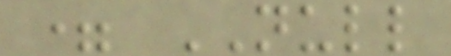= NULL
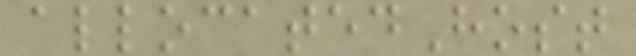allocatedHost
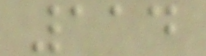114
